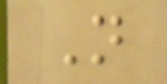N
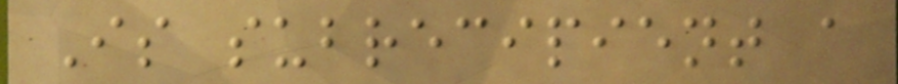Is subrecipient a
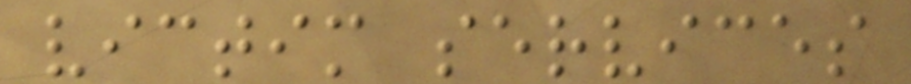victim services
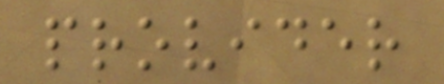provider
